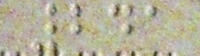241
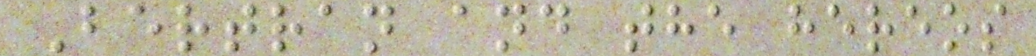Bertran and the hereos
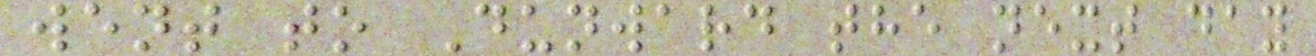went to Dunward the next day
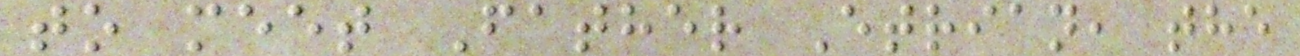to meet Father Etrian, the
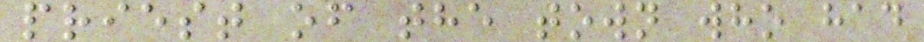priest of the town who had
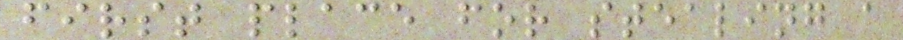first place for stealing a
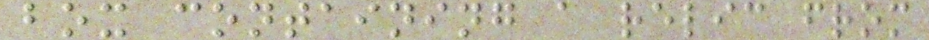box containing a relic from
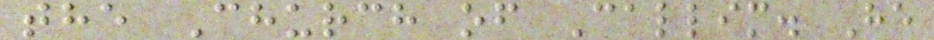the Church of Callim. He
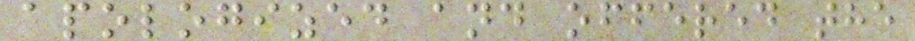apologized and offered the
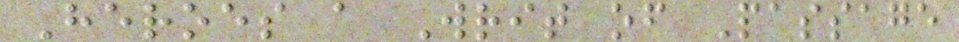Heroes a Writ of Passage
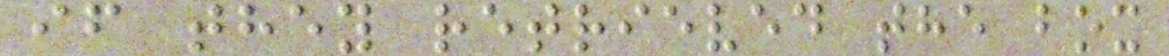if they retrieved the box
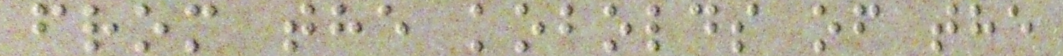from the kobolds of the
